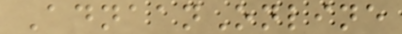AdnaanOnline
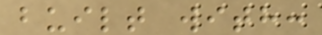built with:
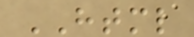HTML
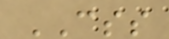CSS
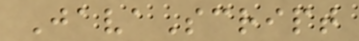JavaScript
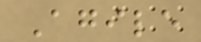Agile
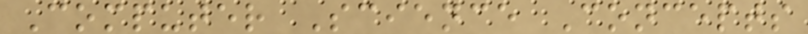Computer Science Concepts
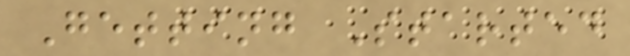Getting Started
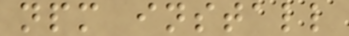npm install
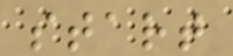start
